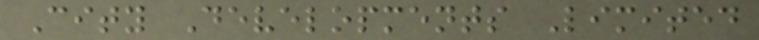City Developments Limited
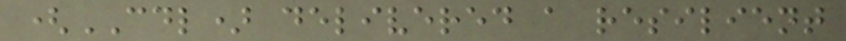(CDL) delivered a resilient
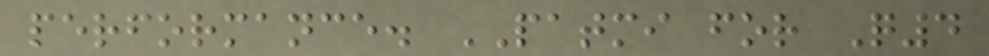performance. PATMI for Q4
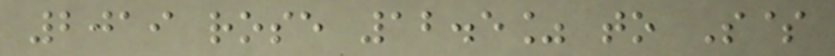2019 rose 12.5% to S$
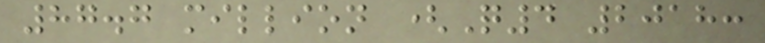87.7 million (Q4 2018:
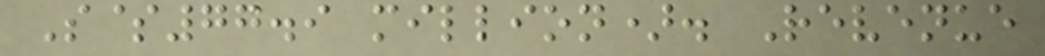S$77.9 million). Revenue
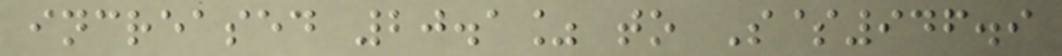increased 20.1% to S$946.9
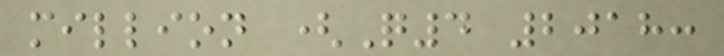million (Q4 2018:
